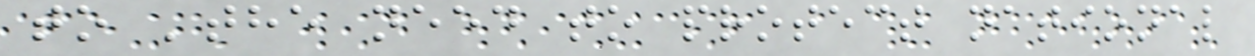to 'the need to protect national
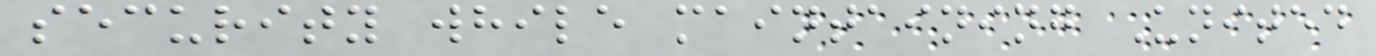security while maintaining United
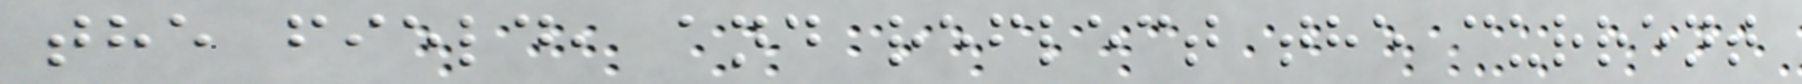the field, and reflect the current
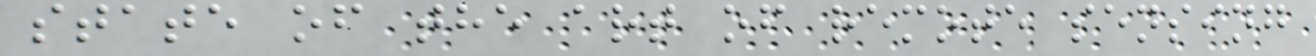state of the art of remote sensing
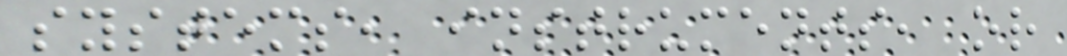systems, instruments, or
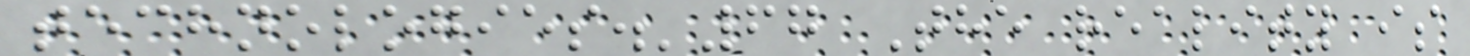technologies.'67 The reality is
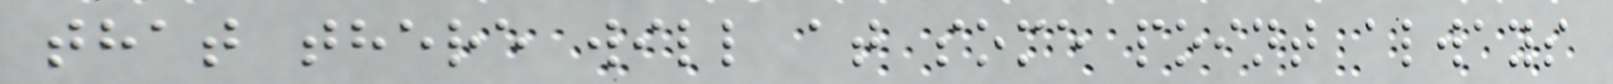that there will at some point always
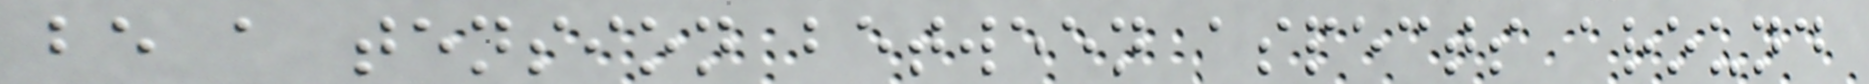be a tension between aspects around
